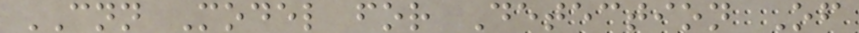CNN Model for Detection Of
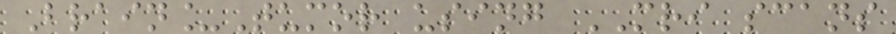Brain_Tumor using MRI scans
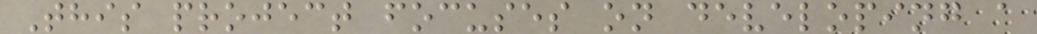This project focuses on developing a
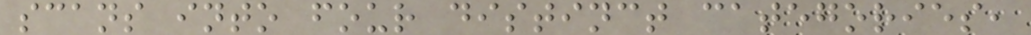scans into four distinct categories,
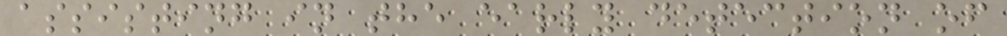assisting in the early detection of
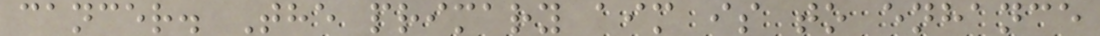cancer. The primary aim is to enhance
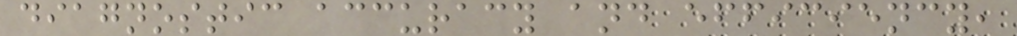diagnostic accuracy and efficiency,
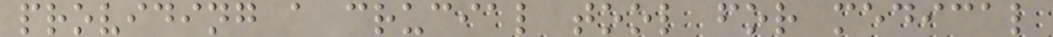providing a crucial tool for medical
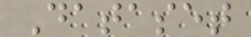Dataset
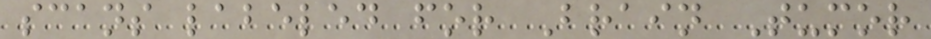scans labeled for Brain Tumor
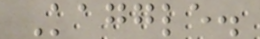Kaggle.
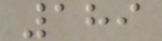189
